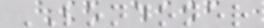LONDONER
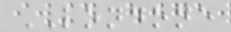LONDONE
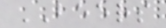BEERS
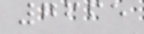7665
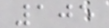105
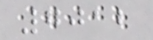7012
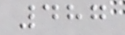487
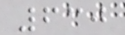630
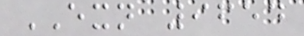EXN 9654
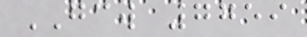GCW 7759
